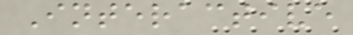Interactive
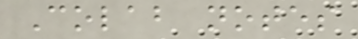Colab notes
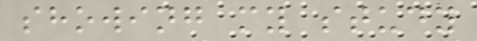showing my study
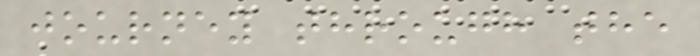journey through the
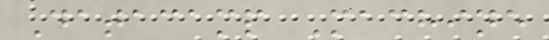Datacamp Machine
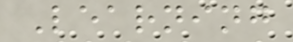Learning
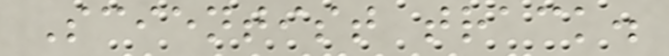Scientist track.
